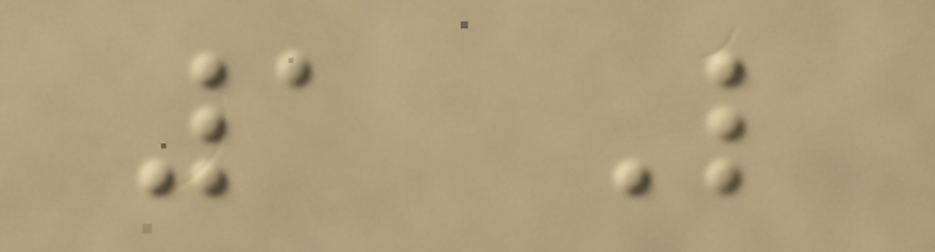1 Like
